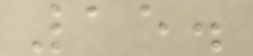15.
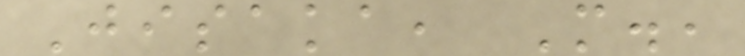Jisaka, M.,
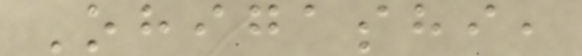Ohigashi,
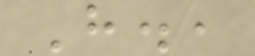H.,
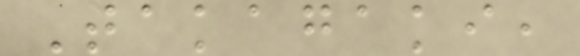Takagaki,
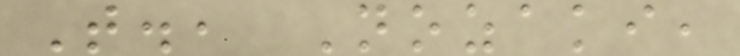T., Nozaki,
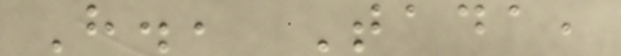H., Tada,
